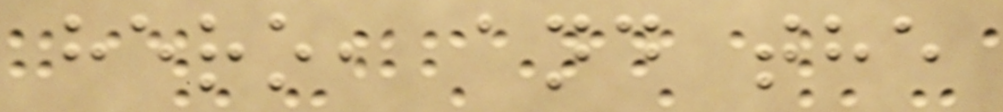hero, and the
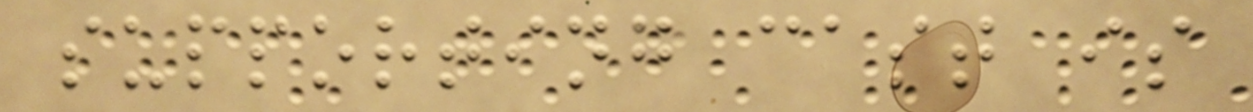supporting cast is
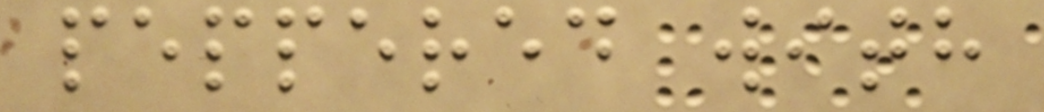peppered with
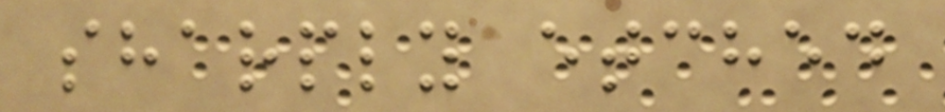sharply etched
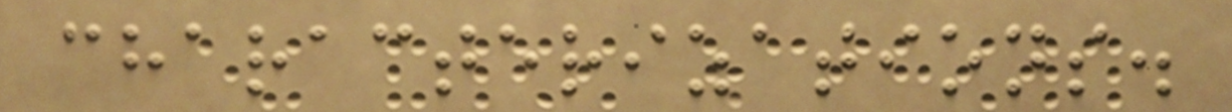characterizations.
